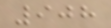908
